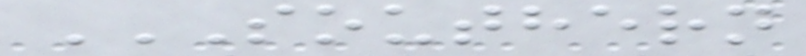SOUTHERN
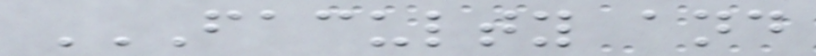FACULTY AND
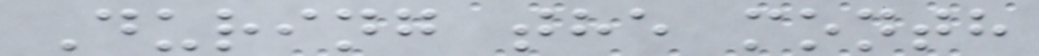During the month
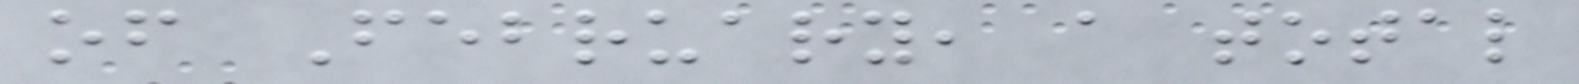of February, a total
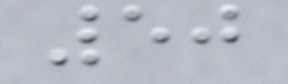50
